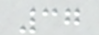37
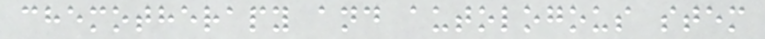chemotherapy and autologous stem
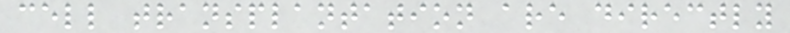cell transplantation are directly
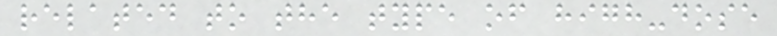related to the type of high-dose
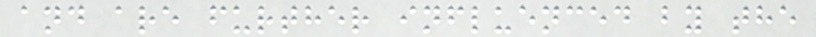and are further influenced by the
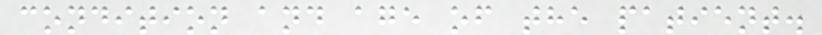condition and age of the patient.
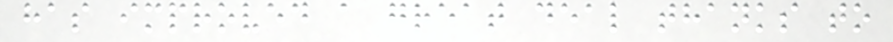has improved a great deal thanks to
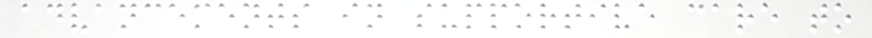advancements in supportive care to
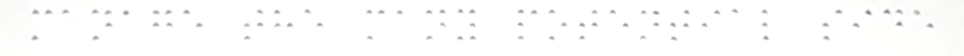manage the many potential side
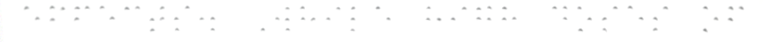effects. While high doses of
